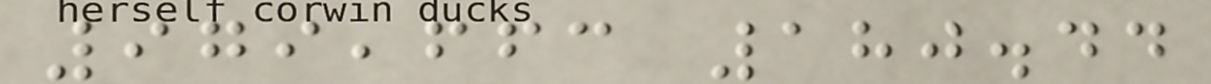979,663 180.44
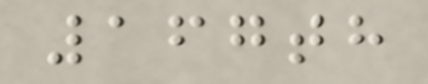167th
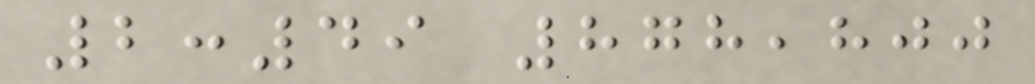2:49 878,800
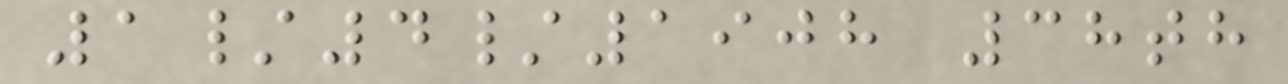1/4/1908 38th
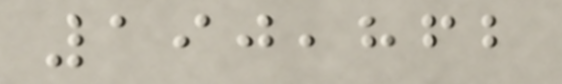190,862
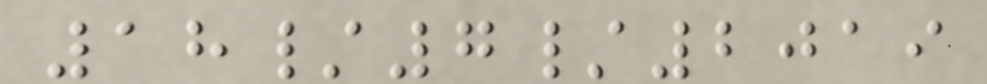18/7/2019
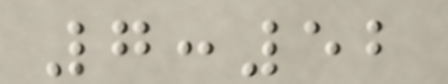7:52
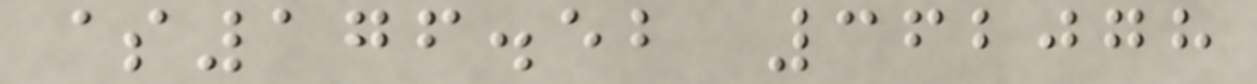$176.52 362078
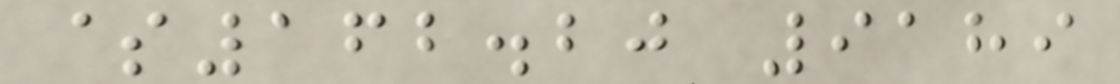$162.20 9189
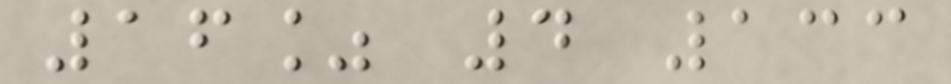16% 4 133
